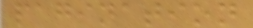pagination
